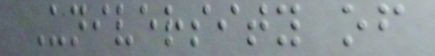University of
